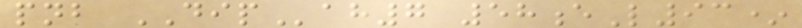pnb DIPah7 58eL93*
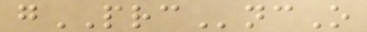gPRCncO
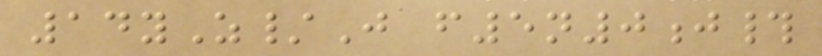14yZ/J f5n0j#
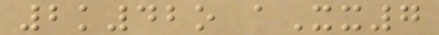2k42o aXx7
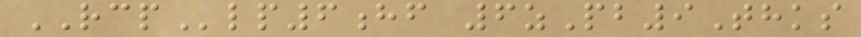RCPlp6hf 6zPb9Thks
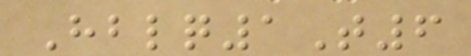Hblq1T6
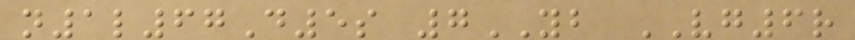n1l67D5s 7YB VG6r
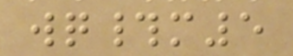wq#m5
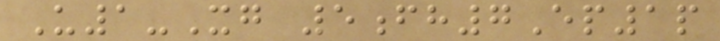U1-Xg 5fh7Ep1p
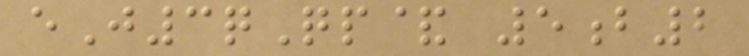eJ3qQp& 5b2
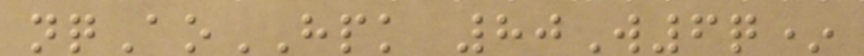nqAoHPK 80W6q*
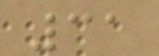31
